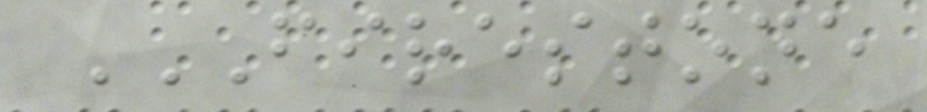FIRESTONE
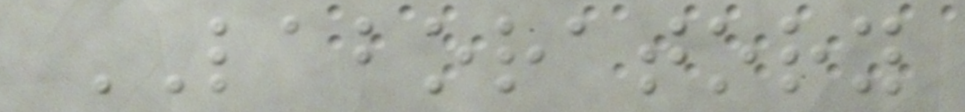LABORATORY
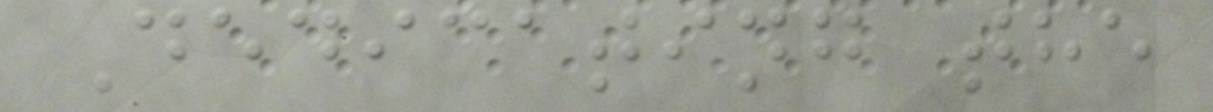Dedicating the
